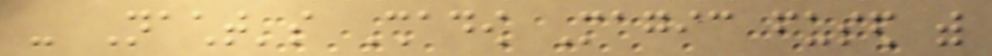- Nacht's Shadow Magic fused with
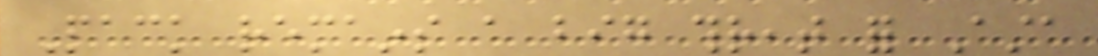Pack remains a big threat for Asta
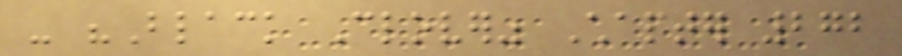- "Black Clover" Chapter 272
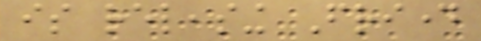is releasing Friday
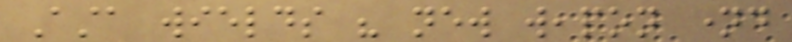Asta wields his new weapon named
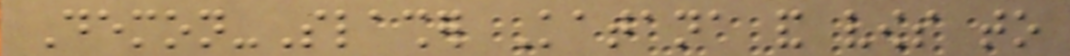Demon-Slasher Katana and vows to
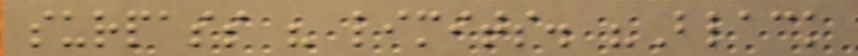surpass his limits. "Black
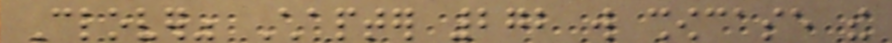Clover" Chapter 272 will showcase the
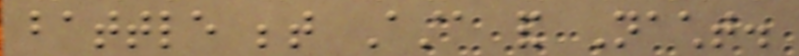battle between Asta and Nacht.
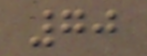70
